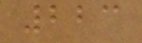223
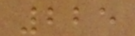225
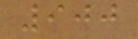900
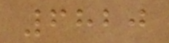6820
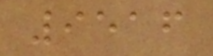9516
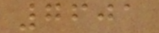7601
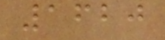1620
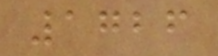1726
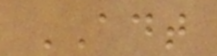ADT
